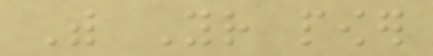With Your power
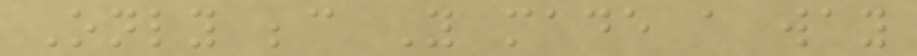Only because You made a way
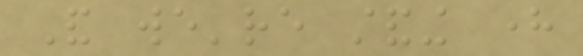And we're standing here
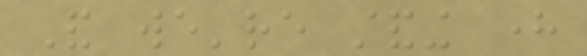And we're standing here
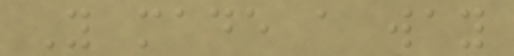You made a way
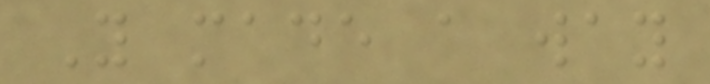You made a way
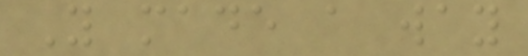You made a way
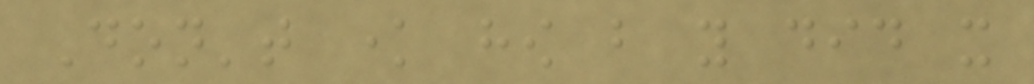Don't know how but you did it
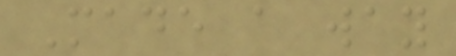Made a way
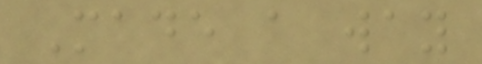Made a way
